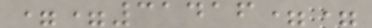==31416==
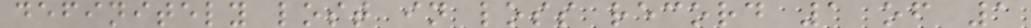definitely lost in loss record 1 of 1
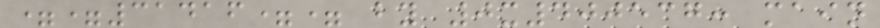==31416== by 0x400537: main
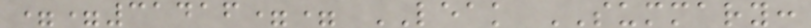==31416== LEAK SUMMARY:
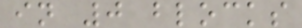in 0 blocks
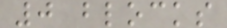0 blocks
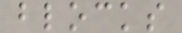blocks
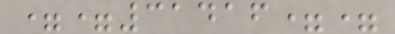==31416==
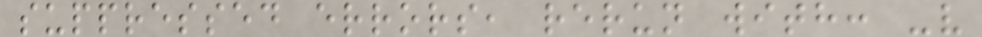suppressed errors, rerun with: -v
